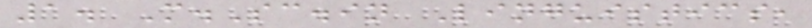1. M.Sc.in Linguistics,
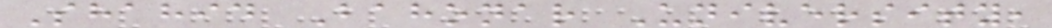Shahid Bahonar University,
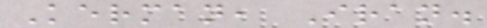Kerman, Iran.
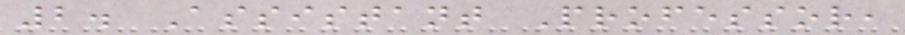2. Assistant Professor,
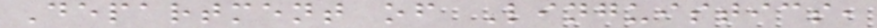Department of Linguistics,
